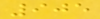905
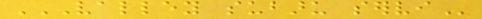VALLEY SUBARU SERVI
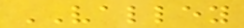VALLEY
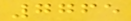7765
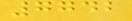7742
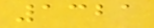1321
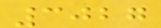3027
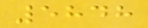5848
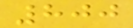800
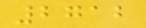2712
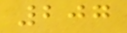207
